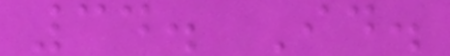34. Id.
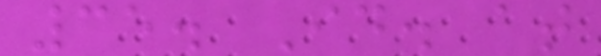35. Id. at
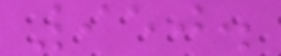950.
